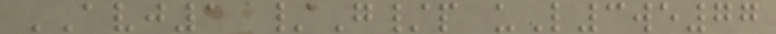AVJ1 /G/p uL3we77
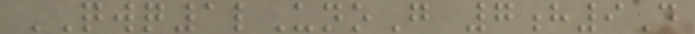QWQ1lUnoG 7h9D
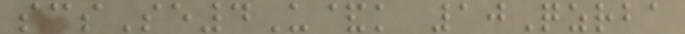scsSe4U&k 10Qzrba
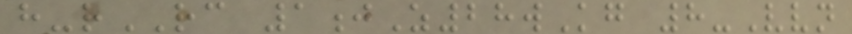h-rRC 1jZ28wKg 8-Vvn
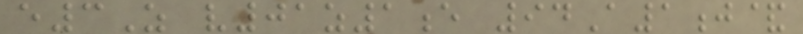e3Z v01z1e 94A1j&
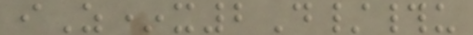iZ*x2D/#u
